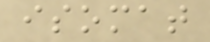isomat
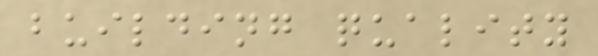building quality
